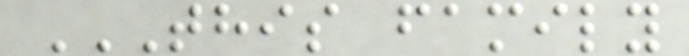THIS FAMILY
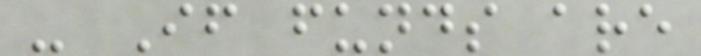- If funds are
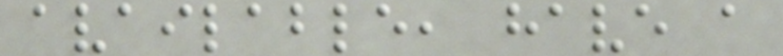available, have a
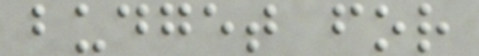budget for
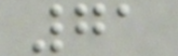71
